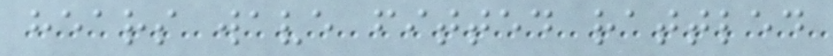hears wave fitted rattled
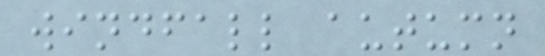windfall autumn
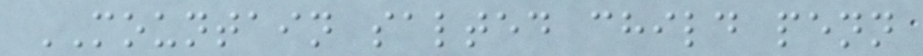MOUNTAIN salted child penn
